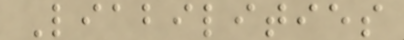Liabilities
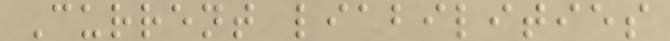Current liabilities
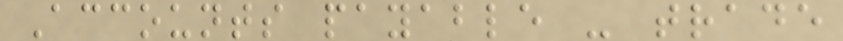Accounts payable - trade
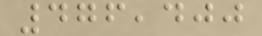476,400
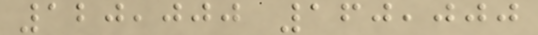120,000 160,000
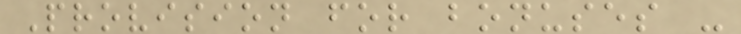Provision for bonuses -
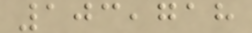103,718
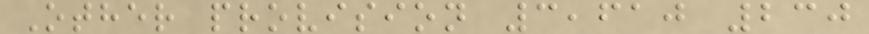Other provision 3,610 230
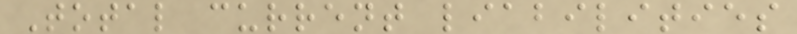Total current liabilities
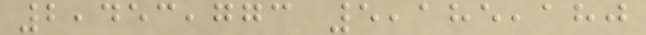2,453,773 5,185,180
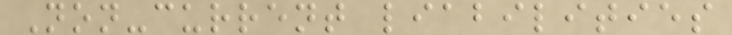Non-current liabilities
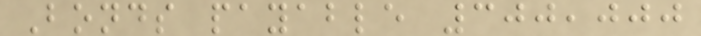Bonds payable 300,000
